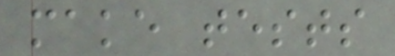make tests
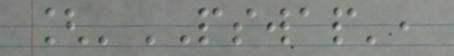['PSWAP',
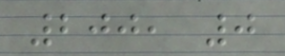200, 0
